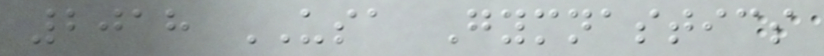2018 USA Gymnastics
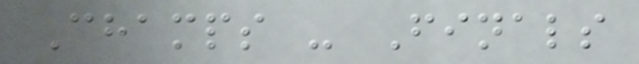Champs - Finals
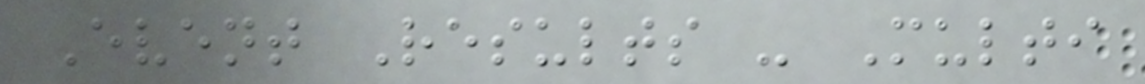Event Results - Multi
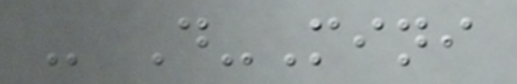- D-Mini
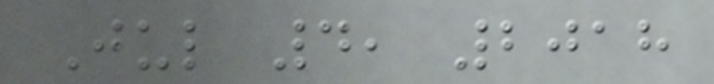Jul 4, 2018
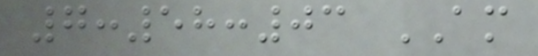7:58:03 AM
